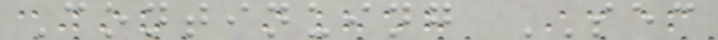Continuing SEC
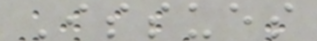Issues
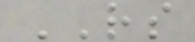RS
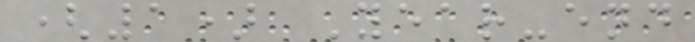(1) Year-end
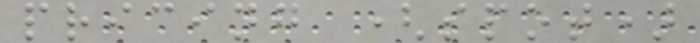pricing (spot)
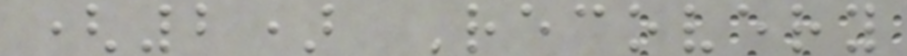(2) Recovery
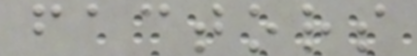factors
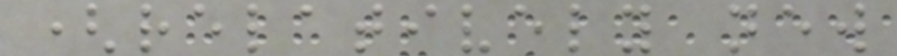(relatively new
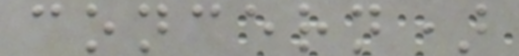concern)
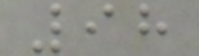98
